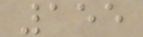155
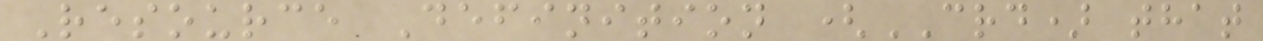Resource Definition (CRD) that
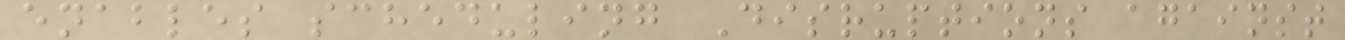enables scheduling Disruptions against
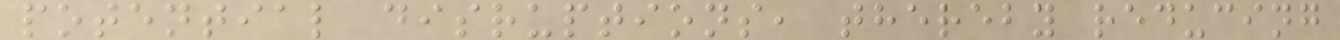potential disruptions, thereby reducing
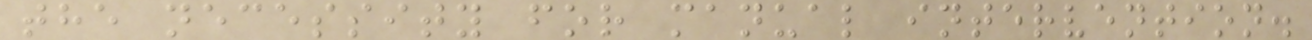the necessity for manual intervention.
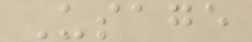Usage
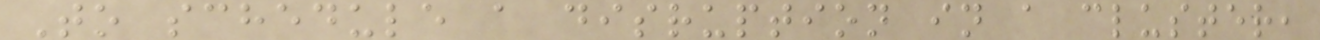To schedule a disruption in a cluster,
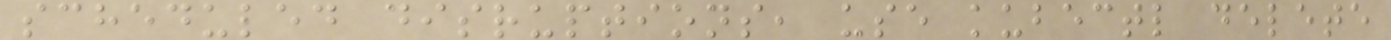scheduled disruptions, use kubectl delete
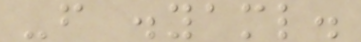-f .yaml.
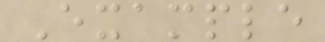Example
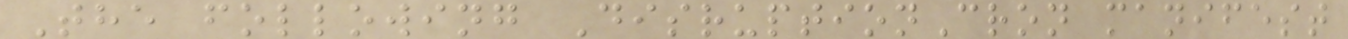The following DisruptionCron manifest
